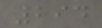294
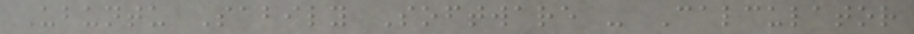Ubuntu Sabily Software - Calculator
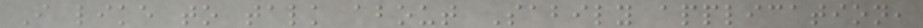I like to talk about Sabily application,
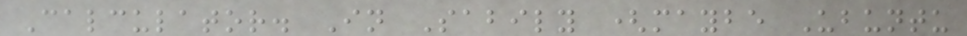Calculator. In Sabily (maybe Ubuntu
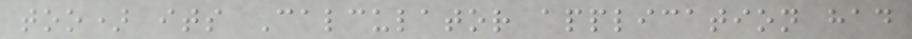too) its Calculator application had
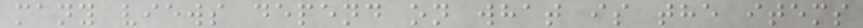many views depend on what is the items
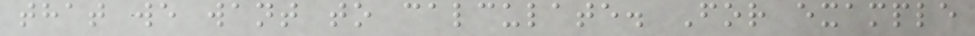that we want to calculate. For example
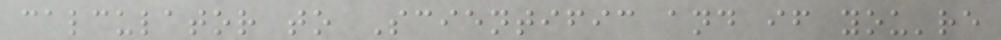calculator to Scientific and if you're
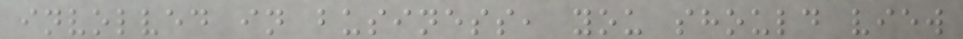involved in business, you should view
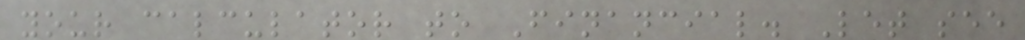your calculator to Financial. Let see
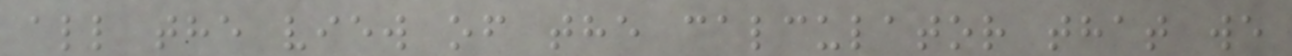all the view of the calculator that we
